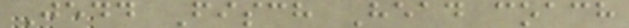Jedd Fisch Head coach
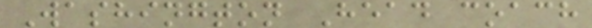Washington Head coach
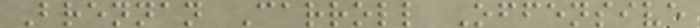Brennan Carroll Offensive
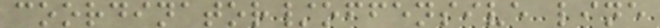coordinator/offensive line
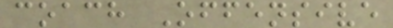coach Offensive
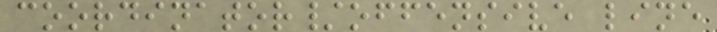coordinator/offensive line
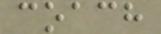coach
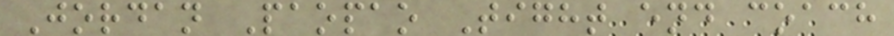Jordan Paopao Tight end coach
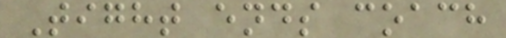Tight ends coach
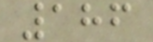186
